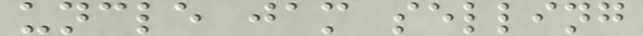uncle jam selling
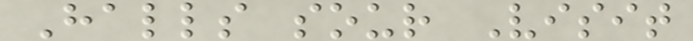Halls sour Visit
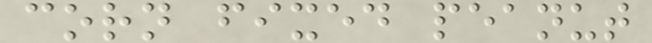corn fixed peanut
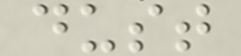dust
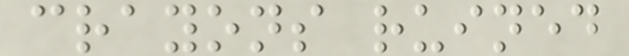crayons ruined
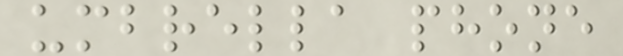umbrella phone
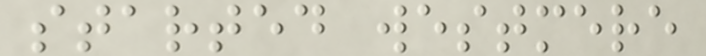started westmere
